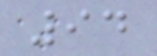94
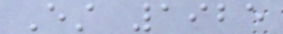Est 1925
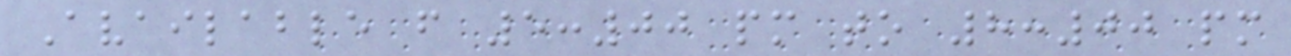Available from 5:00 pm to 8:00 pm
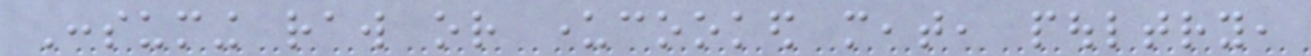Consuming raw or undercooked meat, poultry,
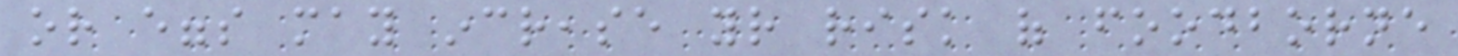or eggs may increase your risk of foodborne
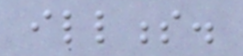illness.
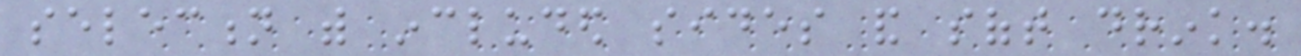selection with included sides and soft drink.
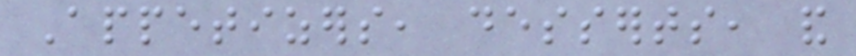Appetizers, desserts, and
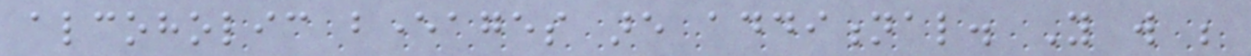alcoholic beverages are additional. You will be
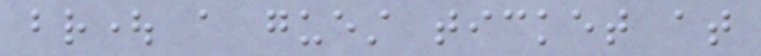brought a guest ticket at
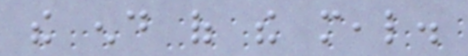the end of the meal.
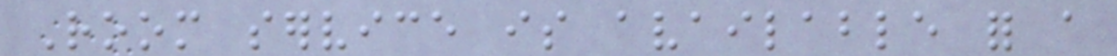Room service is available for a
